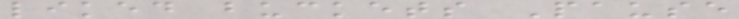liked buckets Pause
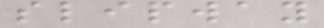slipway
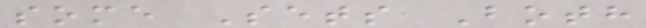some Sets Both
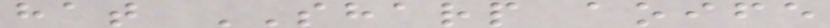hat SHARP aoife
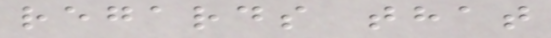regards that
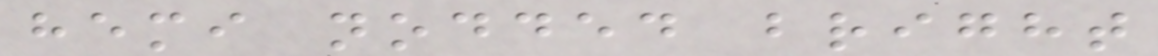hemi nodded bright
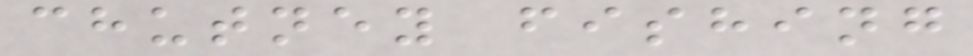chutney fishing
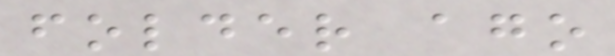folder ago
